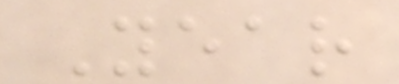Year
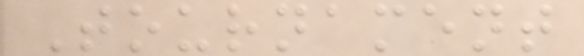Tournament
